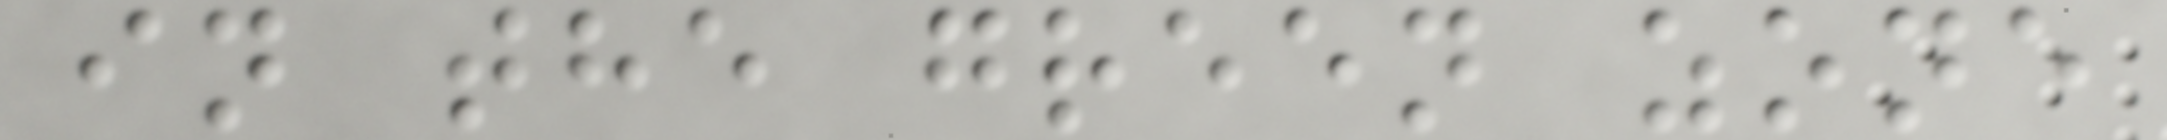in the green zone
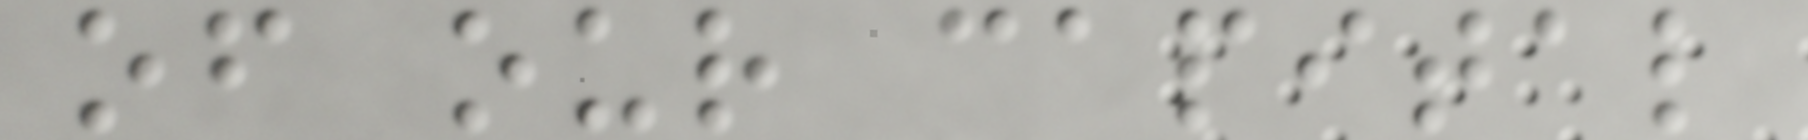of our capital
